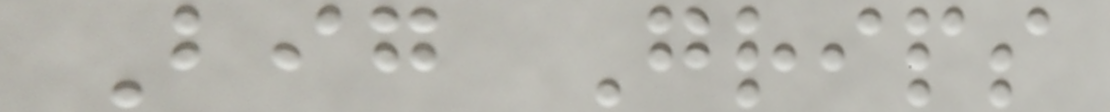Big Grips
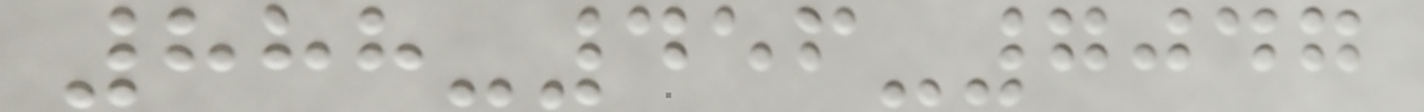888-456-7047
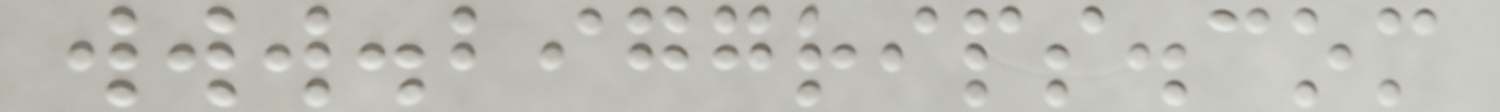www.biggrips.com
